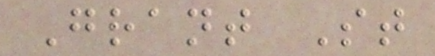Grant St
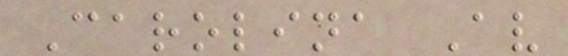Carolina Av
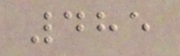485
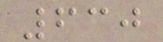630
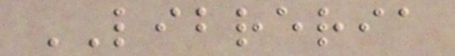LIBRERIA
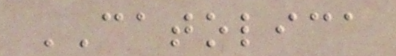CATOLICA
